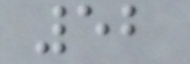52
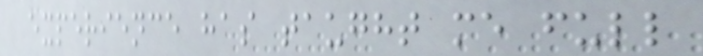experience has taught me full
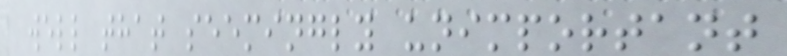well that seemingly unimportant
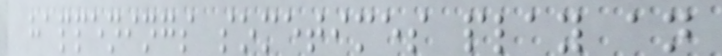happenings sometimes play an
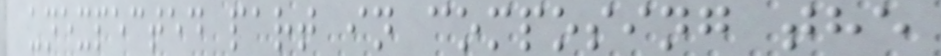unexpected part in composing the
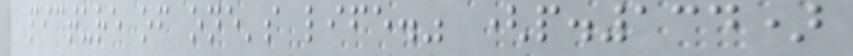picture of one's life." (p.134)
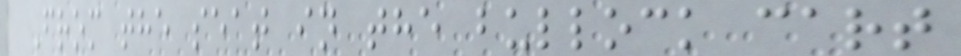From the seat in the bullock cart
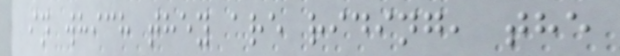in which they are riding, the
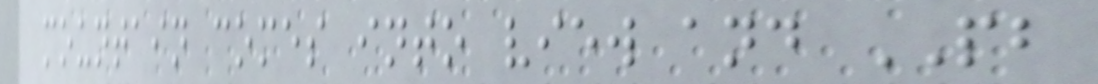mountain comes into view and PB
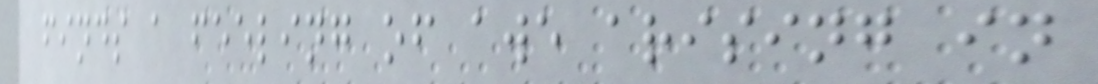finds a feeling of awe arising in
